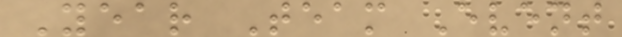Year Team Event
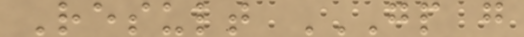Result GP G
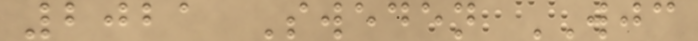2021 Sweden WJC
